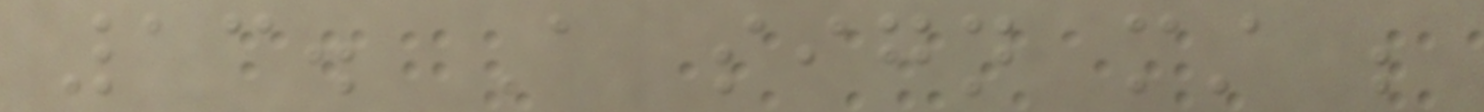13. A sign must be
